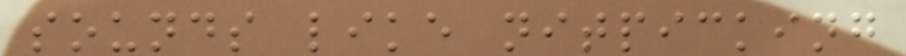sounds like nitpicking
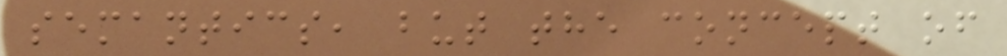semantics, but the concept of
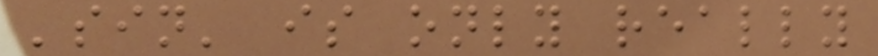'sin' is only really
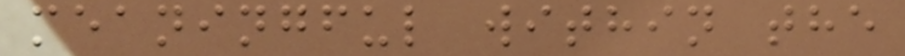meaningful within the
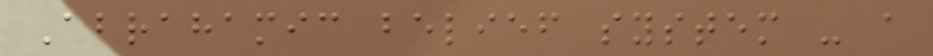Abrahamic belief system - a
